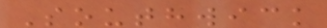Southwick
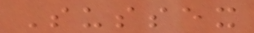Sussex
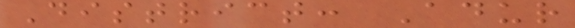District: Adur
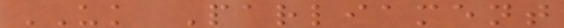UK Parliament
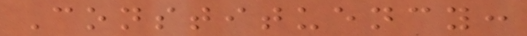Constituency:
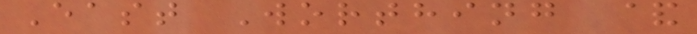East Worthing &
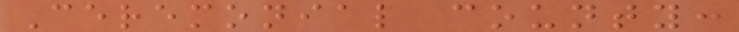Ceremonial county:
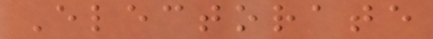Electorate
